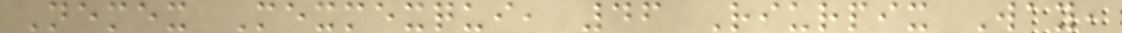Nemex Mexmexqui, 46 Riurpix Way,
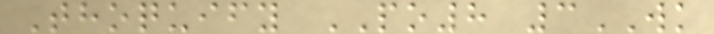Thoquify PO8 3WK
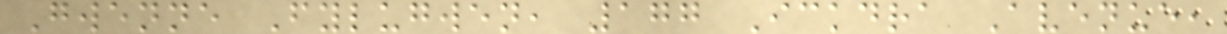Gwenne Fylugwen, 177 Ickdra Avenue,
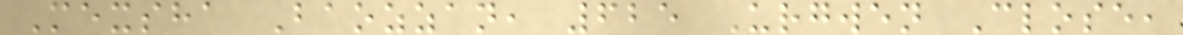Mexsha Baozzan, 625 Urgwen Close,
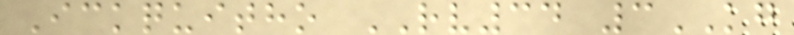Ickquitho RV34 3KG
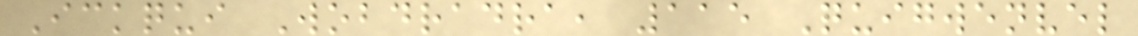Ickqui Wobdradra, 115 Quigwenvel
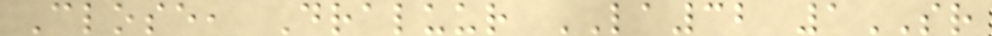Close, Draluur LA32 1SR
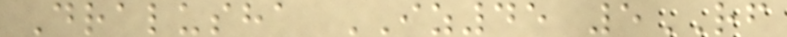Dralusha IZ45 5RF
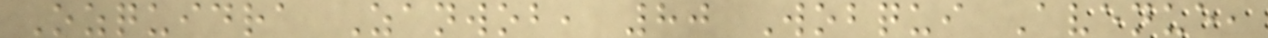Ozquidra Zanwob, 80 Wobqui Avenue,
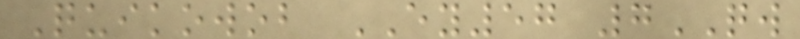Quikowob EY57 7QW
